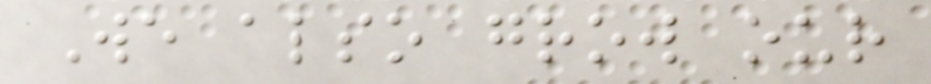We also grow our
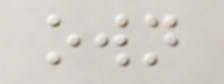own
